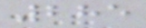285
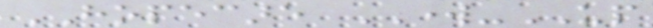HOPECARE WORK-UP
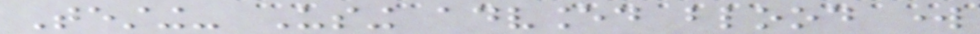Testing- Using advanced blood work
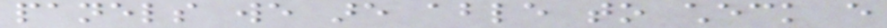panels we are able to check every
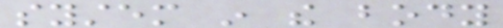system in the body
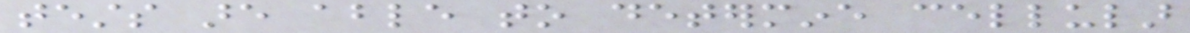tests are able to determine cellular
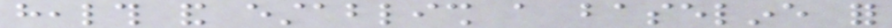health and establish a baseline for
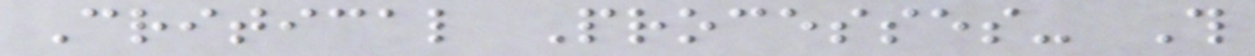Critical Processes- This
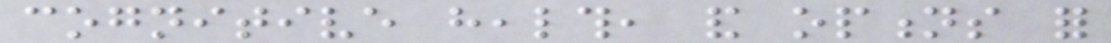cognitive health, and options for
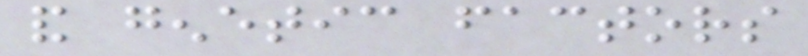and genetic factors
